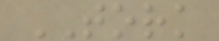TORK
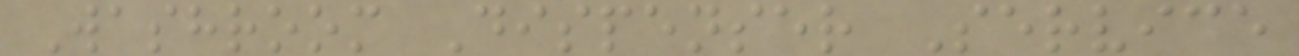Washroom Dispenser Service
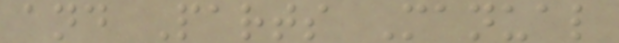and Parts Manual
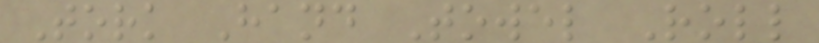Tork Hand Towel Roll
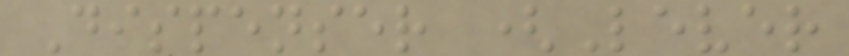Dispenser (Lever
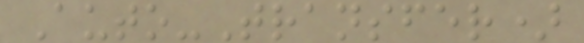Auto-Transfer)
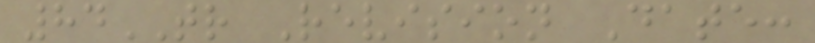84TR Revision Date:
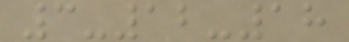3-12-18
